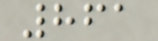861
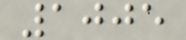1005
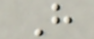H
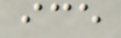ice
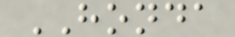HONDA
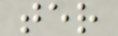ter
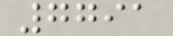7791
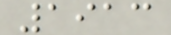1913
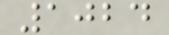1024
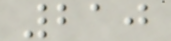210
